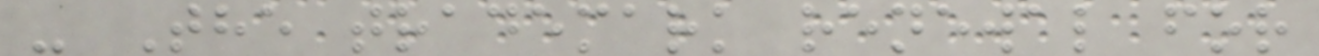- The trademark renewal for
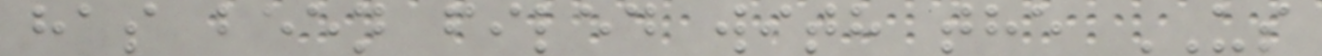has been filed with the US
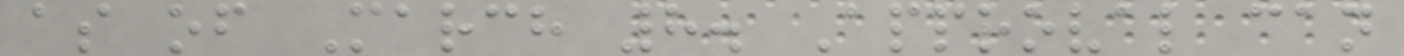as of March 8. Approval can
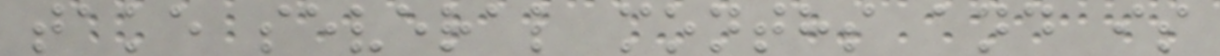take several months and is
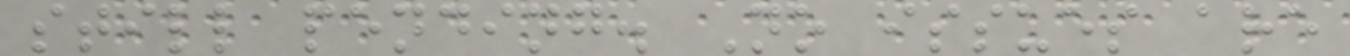still pending. No issues are
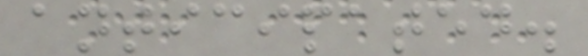anticipated.
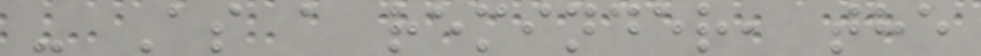- As a reminder, the
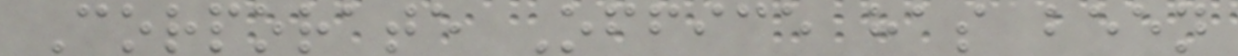Corporate Office has been
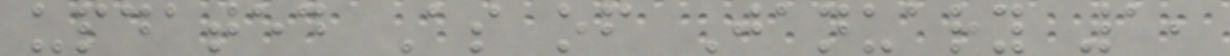updated As of January 1,
